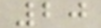20
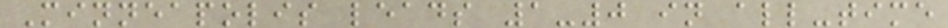Minneapolis leads 1-0 in all-time
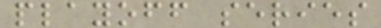playoff series
